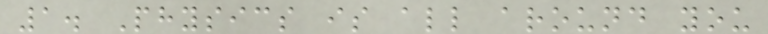1. Physics is all around you
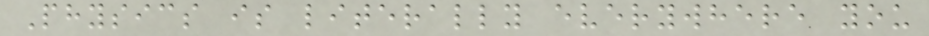Physics is literally everywhere you
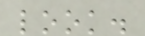look.
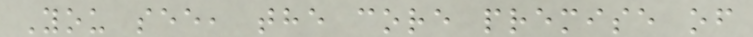You see, the core premise of
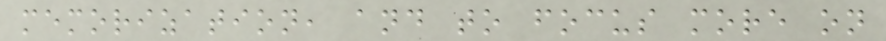memorization, and to focus more on
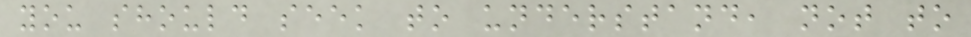you should seek to understand, not to
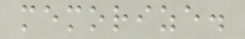memorize.
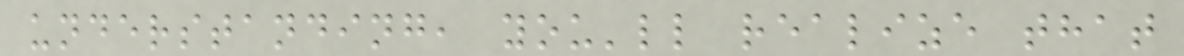understanding, you'll realize that
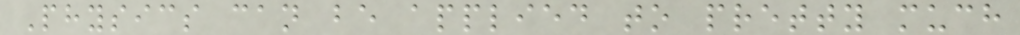Physics can be applied to pretty much
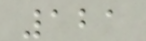121
